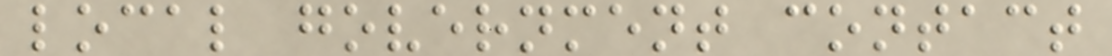local government contact
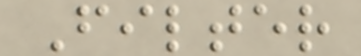Filter
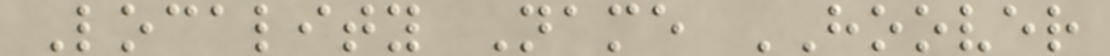Locality Name HOOVER
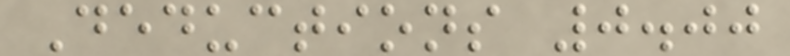Deductions 0.00
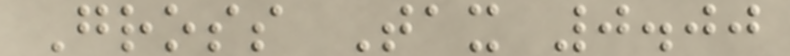Gross Tax 0.00
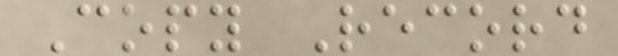Copy Record
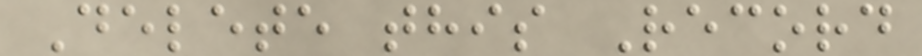Delete this Record
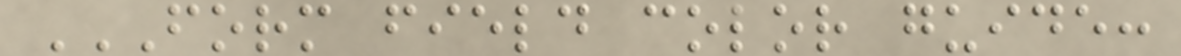FORM FIELD COLOR GUIDE:
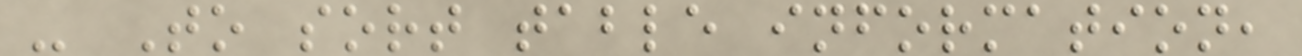- To sort table information,
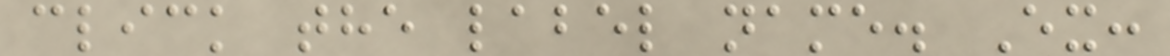click the label name. Ex:
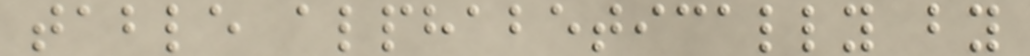table alphabetically by
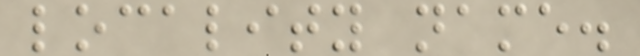locality name.
